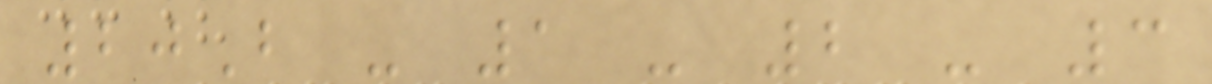20B - 1 - 2 - 3
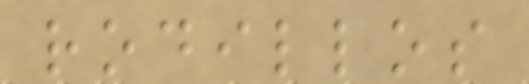rodillos
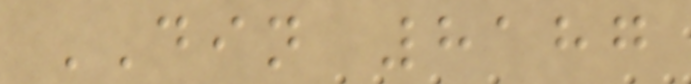DIN 8187
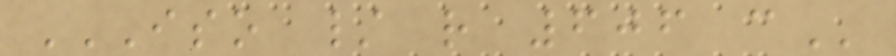ISO / R 606 C
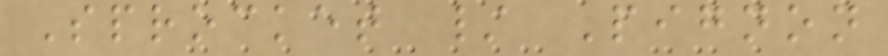Sprocket / Pignon
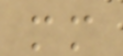mm
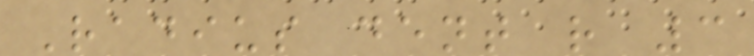Radius dent r 3
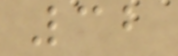32
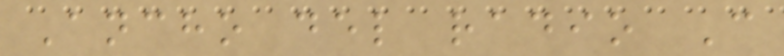Ancho del radio C
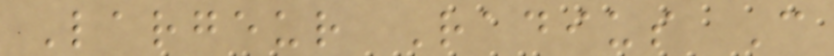Largeur Radius C
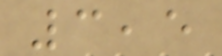3,5
